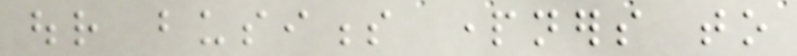our business partners to
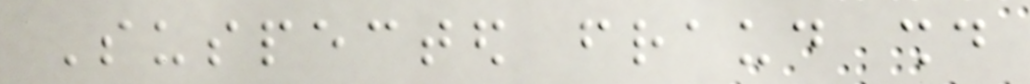Suspected fraud should
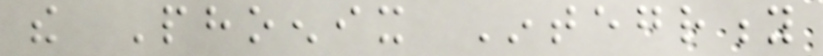the Phoenix Integrity
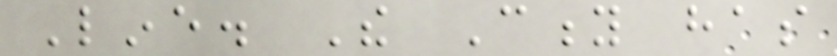Line. The City has
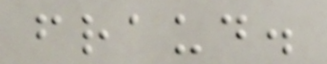fraud.
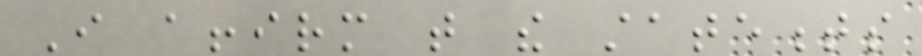I affirm that the statements
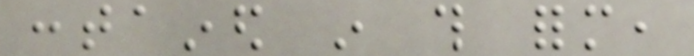contained in this form,
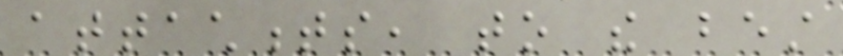attachments, to the best
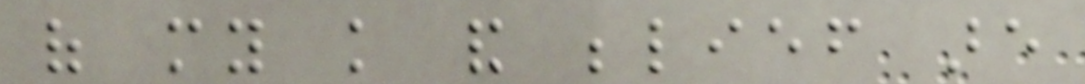of my knowledge and belief are
